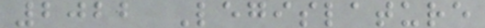2022 Legislature
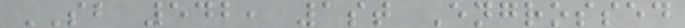SB 542, 1st Engrossed
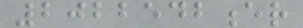2022542er
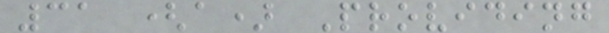31 (a) Providing
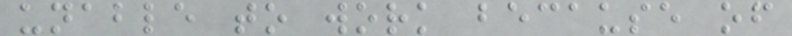unable to work because of
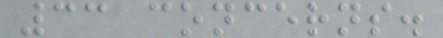33 concerns.
